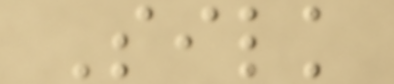Silk
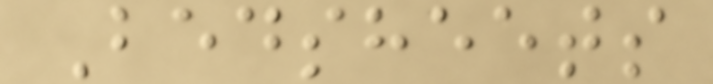Bedsheets
